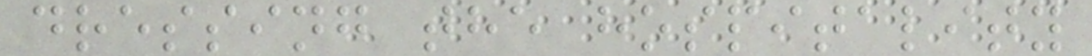dressing the hospitality
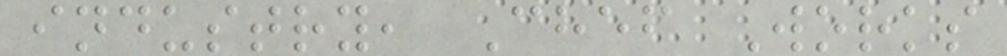industry, Chef Works
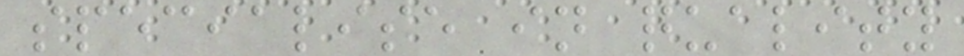specialise in quality
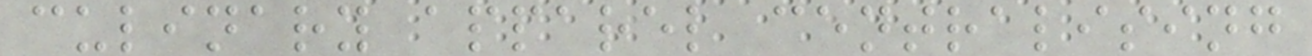culinary apparel centralising
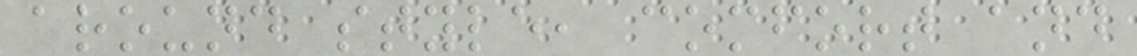around style, comfort and
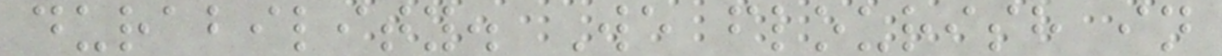durability. We flourish in
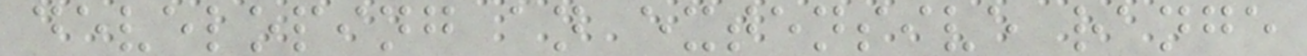developing an extensive range
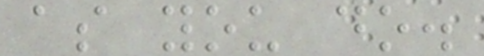as you do.
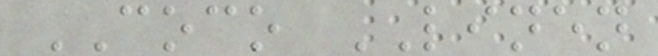COCO LINEN
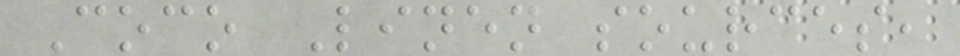Coco Linen sources,
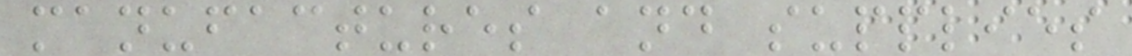manufactures and supplies
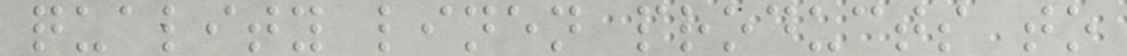quality linen products to
